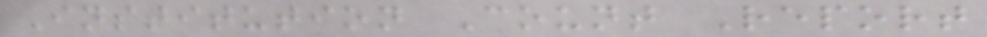Institution Count Report
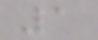1
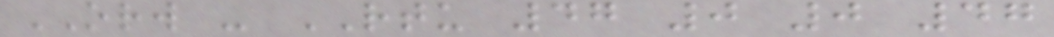ORW - RTU 47 0 0 47
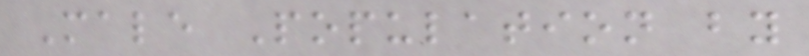Male Population by
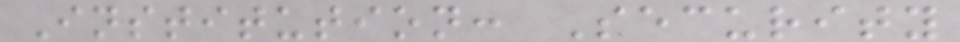Institution: Security
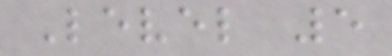Level 5
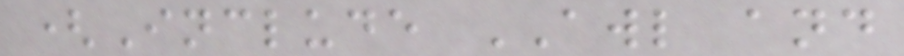(Include AWL and
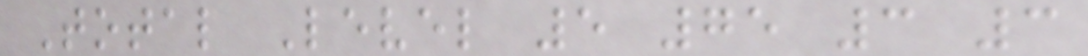Total Level 5 75 3 3
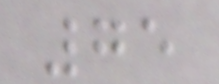75
